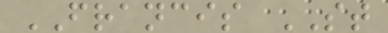FRANCIS ST
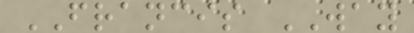FRANCIS WAY
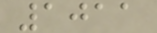1011
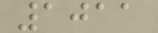1011
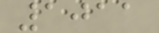1011
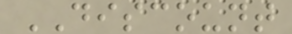DISCOUNT
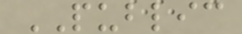PUBLIC
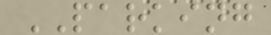PARKING
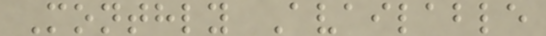Monthly Available
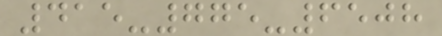415-775-6508
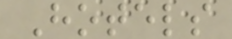Hotels
